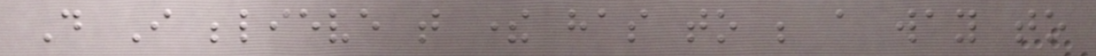Do I believe that there has to be a way to
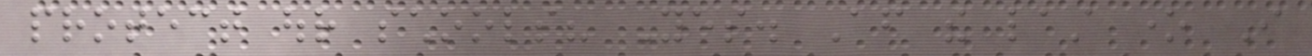protect our schools? Yes. After the last one I
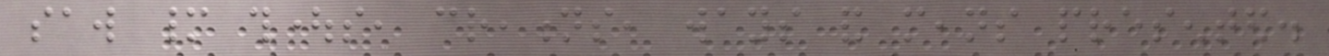saw many thoughts, creations, ways and means presented.
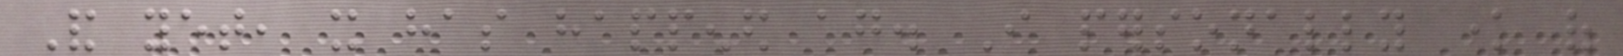And yet, it has happened again. I personally know of
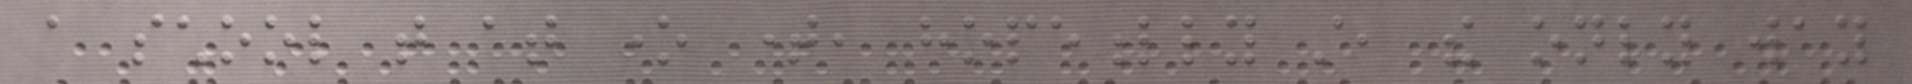a school that at one time, hopefully still, the only way
